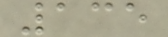135
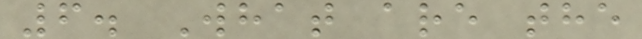6. What are the
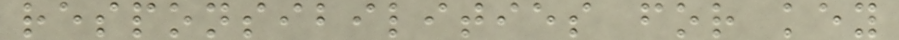responsibilities for key
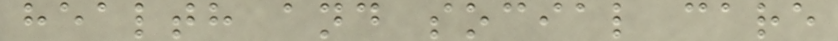health and social care
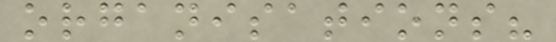organisations?
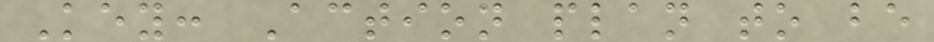Key: Action plan to be
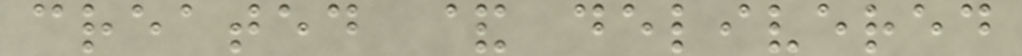created & delivered
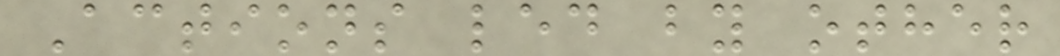Actions led by other
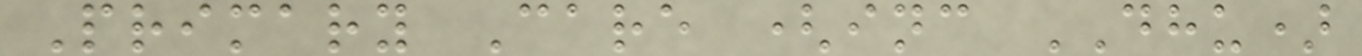Primary Care (inc DHU)
